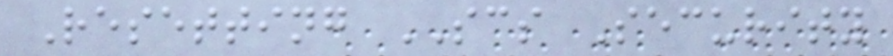Resetting SCS Security
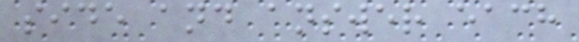side and answer each
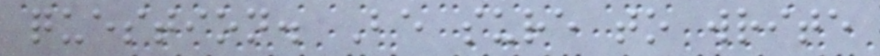question. Be sure to write
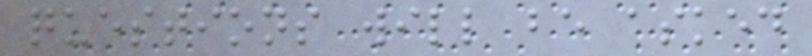questions will be asked
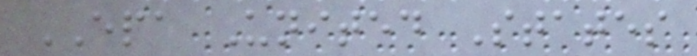EPA United States
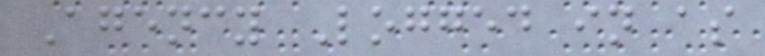Agency Logged in as
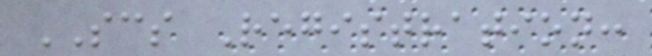SCS Registration:
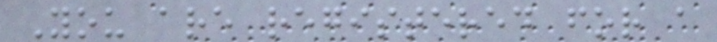You are registered for a
